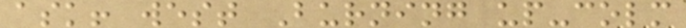ask! west Burning up-colm
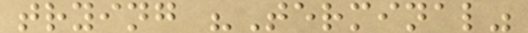trying "Terminal"
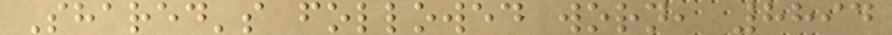Shared's followed worn, 8894
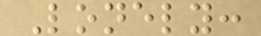Lonely:
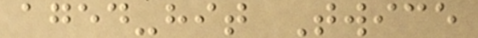aged-hit Twice
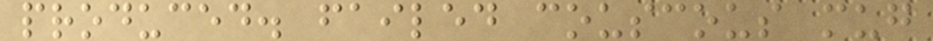produced. failed couscous mug
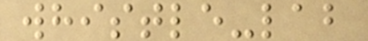whistle-lab
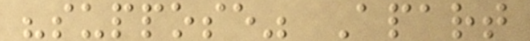"suppose" Apart
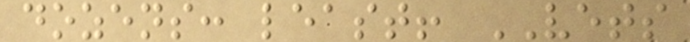dozens: least! VETS
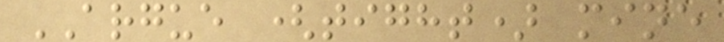ARGUE (tight) mine
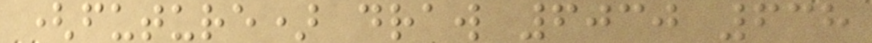(future) draw 6030 638
